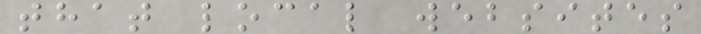that local websites
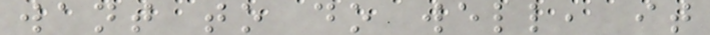want to do well, it
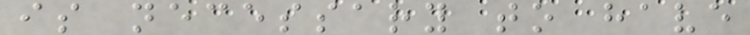is necessary to have
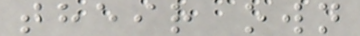their own
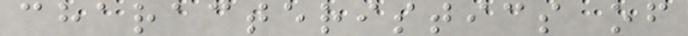characteristics of
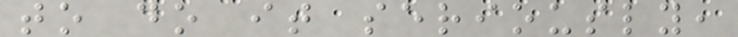to do it seriously,
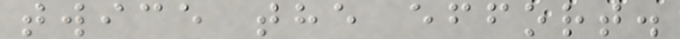twice the effort.
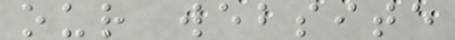our website
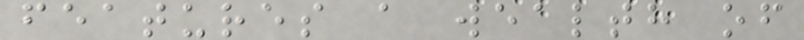features a wealth of
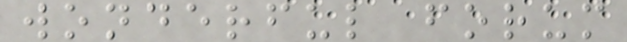wonderful forum
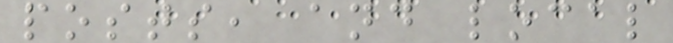posts, and local
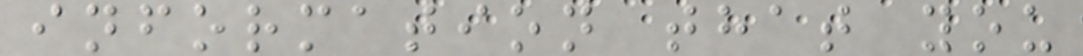information that you
